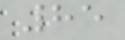85
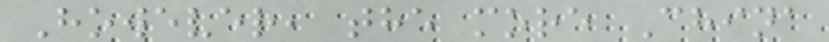However, the more China
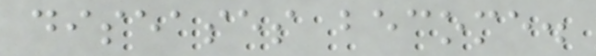diseases become.
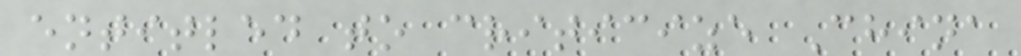entitled to criticize China
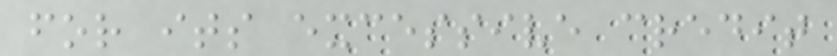for its excessive credit
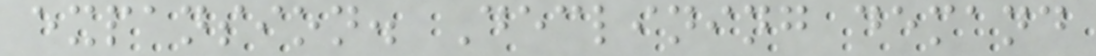expansion. Declining demand
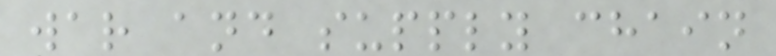war and supply chain
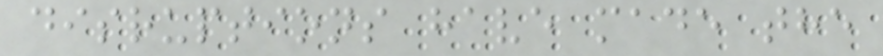disruptions have made the
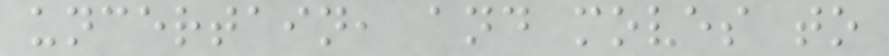uncertain, and moves to
